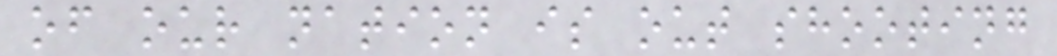of our nation is out shooting
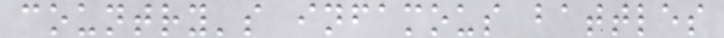country's infamous battles
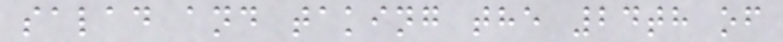salad and taking the 24th of
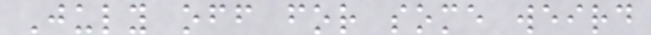July off for some weird
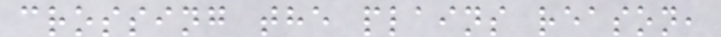crossing the plains reason,
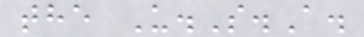the U.S.A.
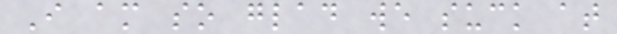I am so glad we suck at
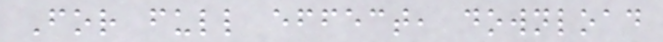For full effect, download
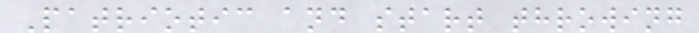Patriotic and start throwing
